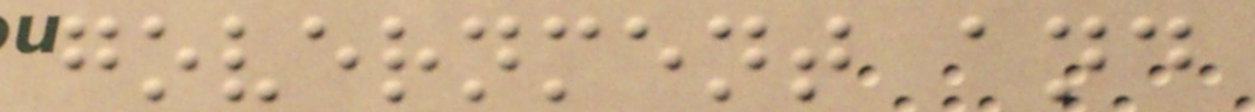government and
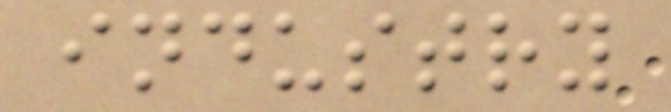industry
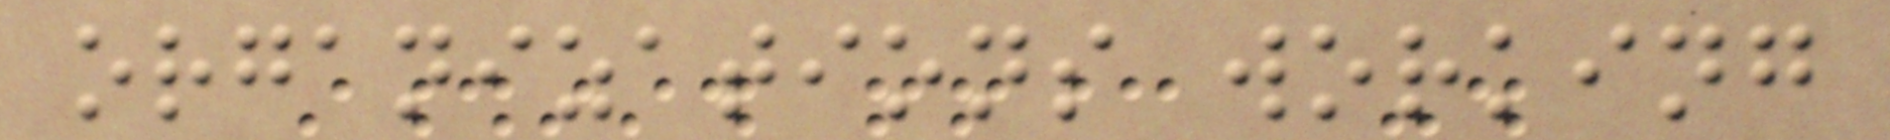organizations working
